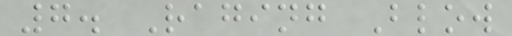7. Raging Blow
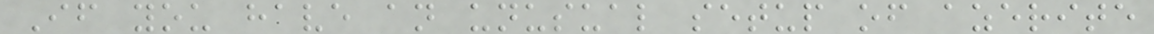If you have an unusual setup of azerite
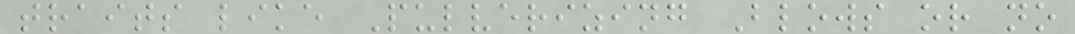traits like Pulverizing Blows or no
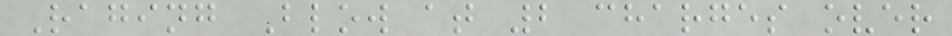Raging Blow at 2 charges over
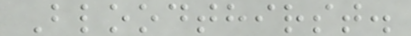Bloodthirst.
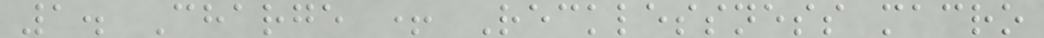1. Charge + Recklessness macro
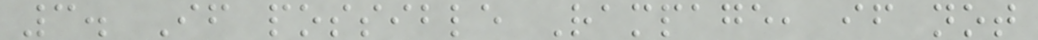3. If possible Rampage, if not
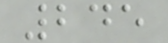245
